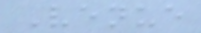Venue
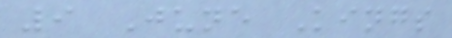9 June Kings
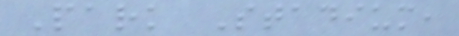Park Stadium,
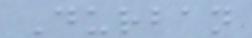Durban
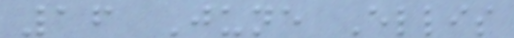16 June Ellis
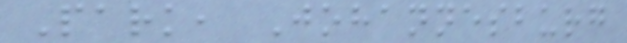Park, Johannesburg
